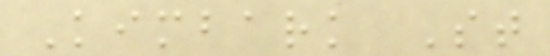Kimbark St
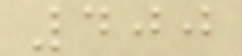400
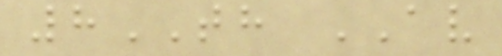8TH AV
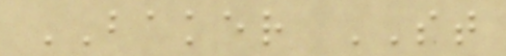BAKER ST
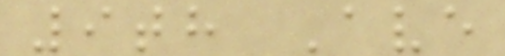9th Ave
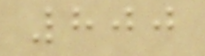800
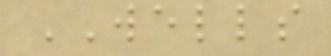WELLS
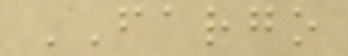FARGO
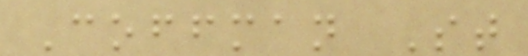Coffman St
